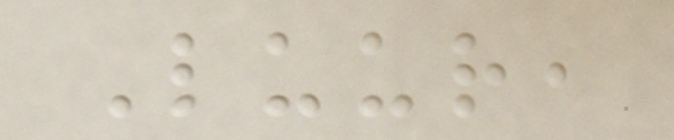Luur,
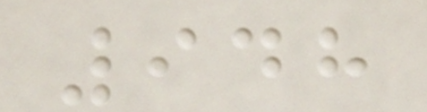948
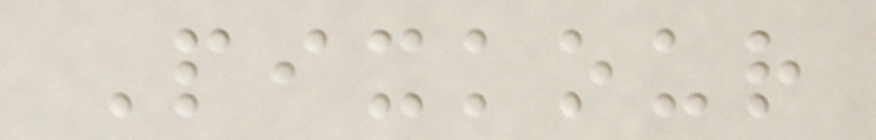Pixkour
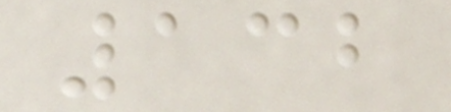132
